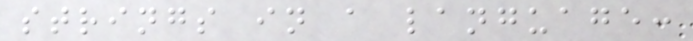strings in a language:
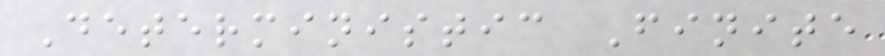Deterministic Finite
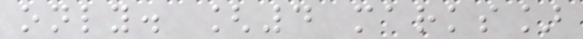only. [4 marks]
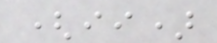(ii)
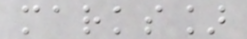marks]
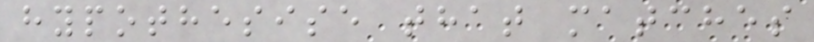hypothesise that matches
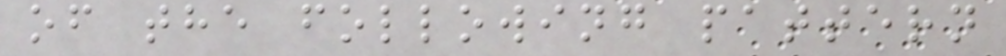of the following pattern
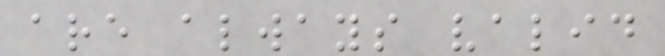are always valid
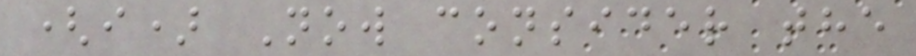(i) Now consider the
